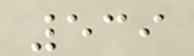539
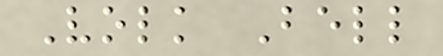Volk Bell
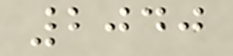2040
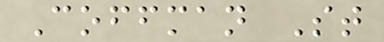Coffman St
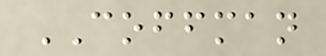COFFMAN
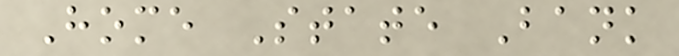Home State Bank
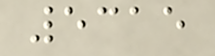5315
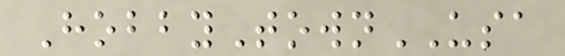HobbyTownUSA
